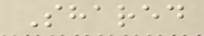Shared
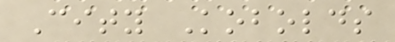City Kobolds
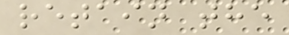retain the
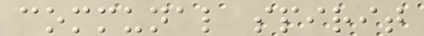communal spirit
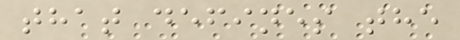that defines the
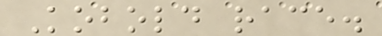Kobold race.
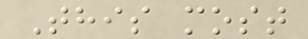This most
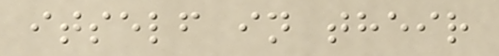itself in their
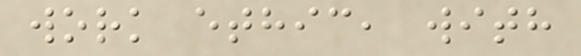work ethic, with
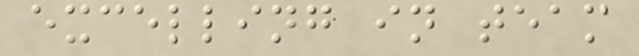excelling in team
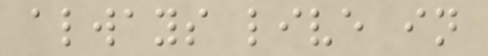always live in
